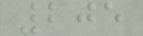205
